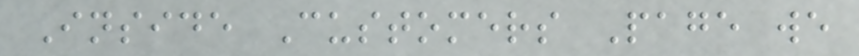Inside Customers Page we
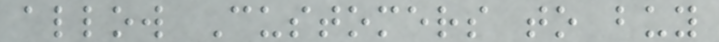allow Customers to buy
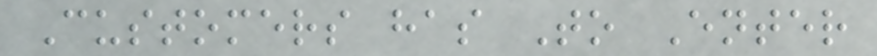Customers has To Enter
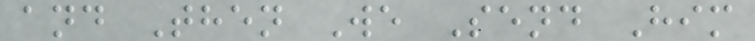and Then We Send Him
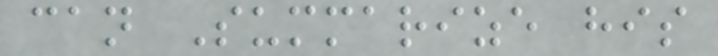can Summarize his
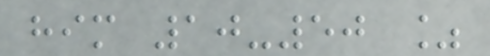him 10-50 %
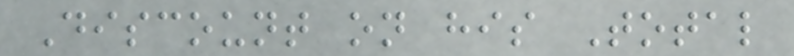Discount on his Total
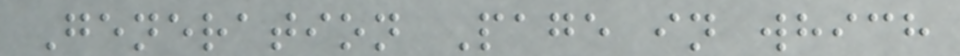Generation Page in which
